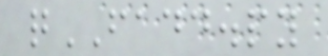qFADD.py
